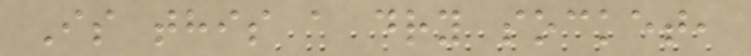Is this a dry socket,
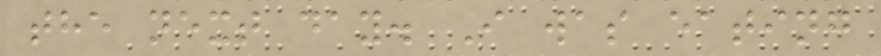the next day. I was eating
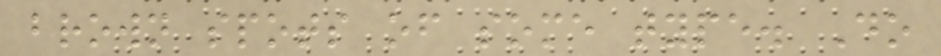brown spots of some type. Do
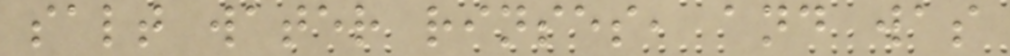salt water rinses, and was
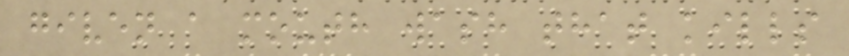given a mouth wash that kills
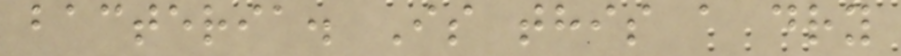bacteria. Is this a dry
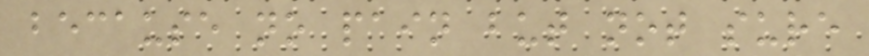because no pain but not sure
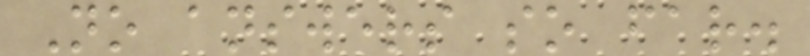No answers so far.
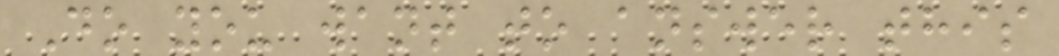Do you want to answer this
